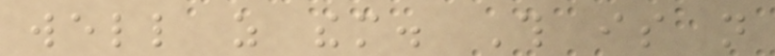well as them. This is not
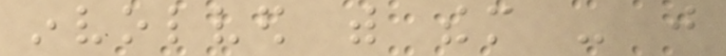involved with them - just
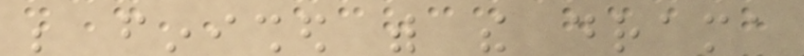be finished with the drama
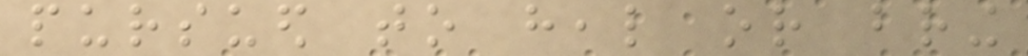pursued to heal or bring
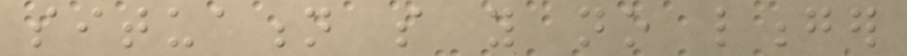situation so you no longer
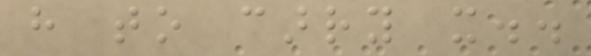have to carry it..
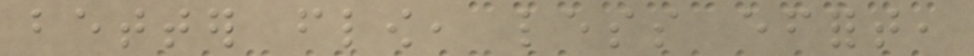better flow, less effort,
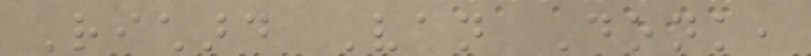Richard Van Donk,
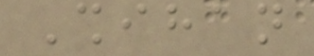Shihan
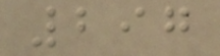297
